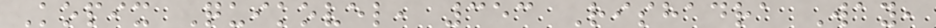Kopix Quikovel, 353 Rishadra Way,
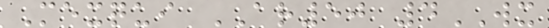Mexqui AR50 4WX
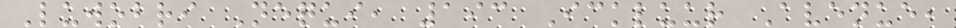Luwobri Nequi, 193 Ickluur Avenue,
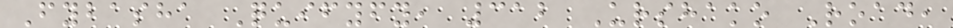Fybasha Quifyfy, 312 Urshako Road,
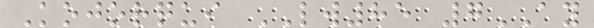Kojorqui LW85 7AY
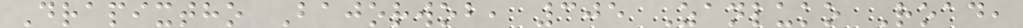Drapixtho Bajorwob, 305 Zanluko Road,
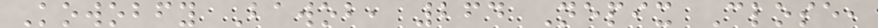Kowobfy Bawob, 264 Nepix Close,
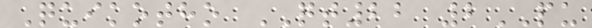Quikotho QT22 2PU
